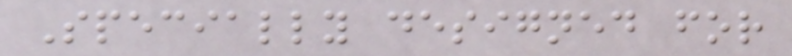Specially designed for
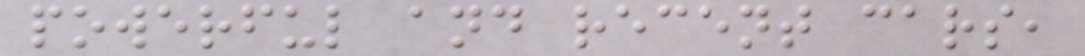powerful and recent cars,
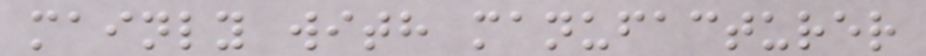mainly with manufacturer
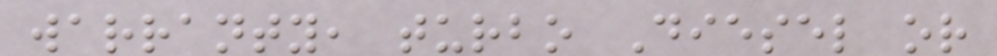warranty, turbo Diesel or
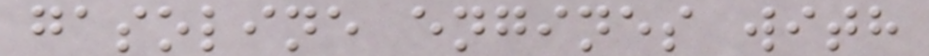gasoline engines with
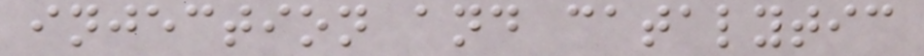injection and catalytic
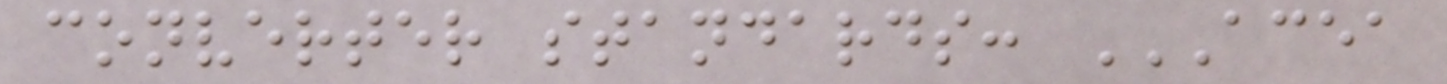converter standards: ACEA
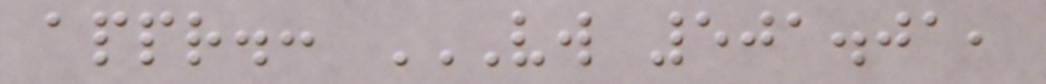appr.: VW 501.01,
